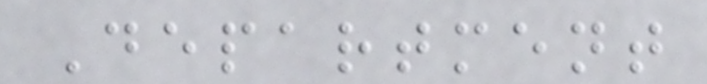Department
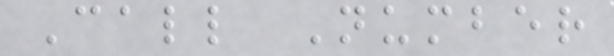Call Number
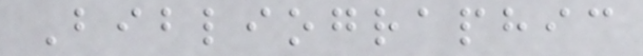Bibliographic
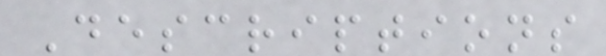Descriptions
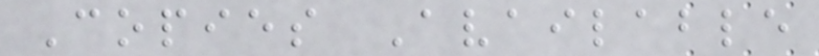Copies Available
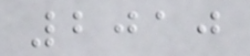2010
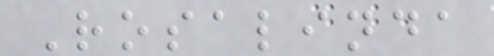Rosalinda
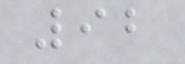92
